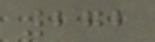272
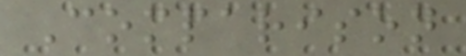Comparison
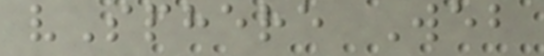vSphere Web
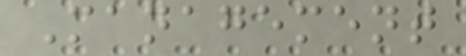Management
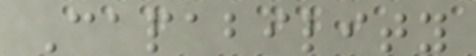Capability
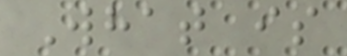What is
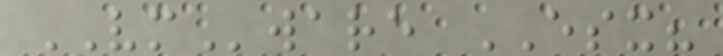VMware ESX?
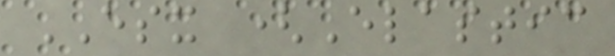ESX (Elastic
